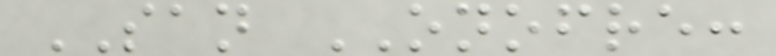SAN ONOFRE:
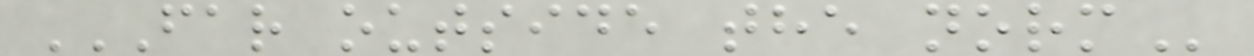FAR OUTSIDE THE NORM
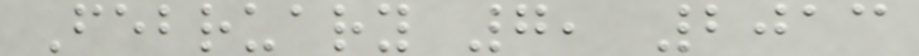February 7, 2013
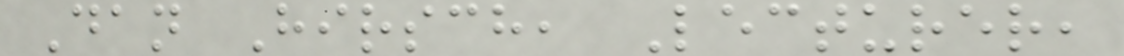Dan Hirsch, Lecturer,
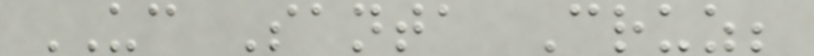UC Santa Cruz;
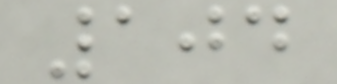104
